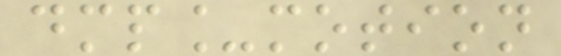dmp_motion
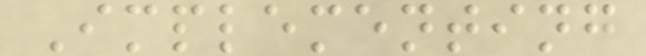Implementing
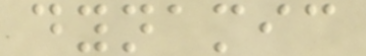dynamic
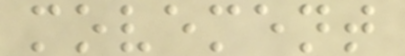movement
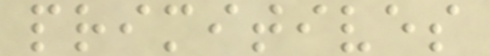primitives
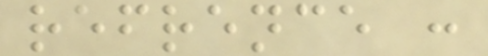refrence :
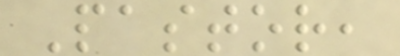Pastor,
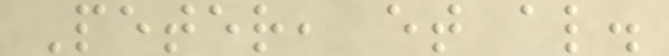Peter, et al.
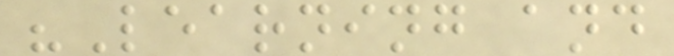"Learning and
